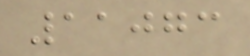11073
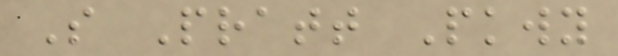S Pratt Pkwy
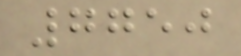7750
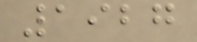1927
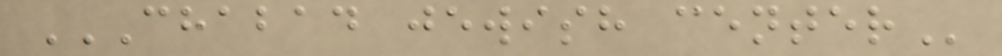CHABAD JEWISH CENTER
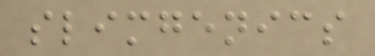slimgenics
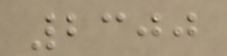2300
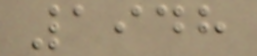1948
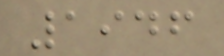1946
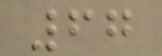67
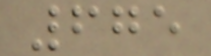675
